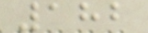182
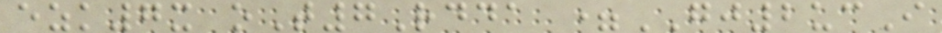ezk7x oT7Rdda =GJ2ucI
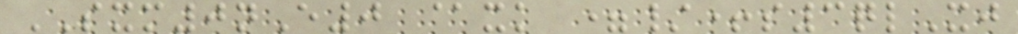SXM0nE0 @xk =/+s3qlXj
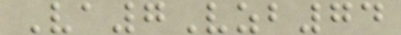Va7Vzb74
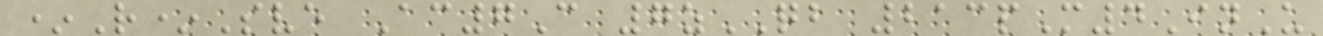*R*Sve Ac7C 7zQB 213pM4InU
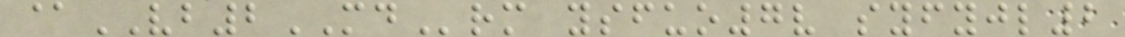@VB2MDrm ysfuo7v syfyjl2
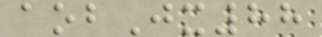aobJx88
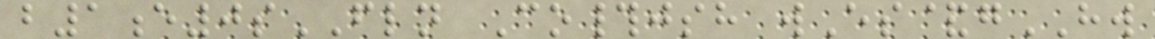b1e0sFLN Co#jsh wEs&gHW
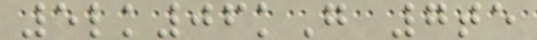5lk06kG 7te
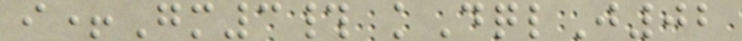i+Gm3# kDqlJ02
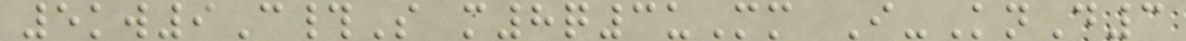5kw9C#S m8q3uMm I-KnD3
